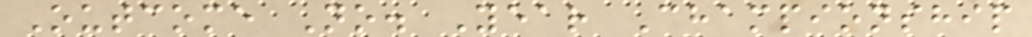Outcome No. Year Championship
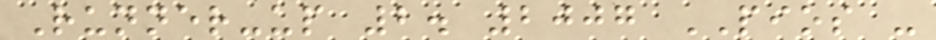Runner-up 2. 2007 PIOS -
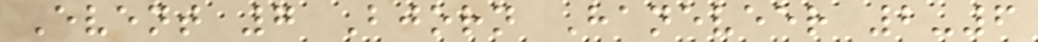Event 7 Bjorn Haneveer 2-6
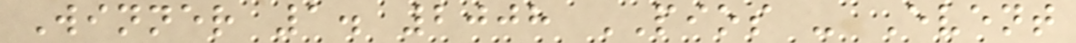Winner 1. 2008 PIOS - Event
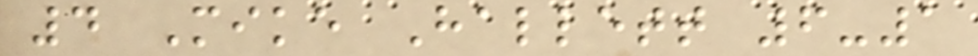4 Mike Hallett 6-1
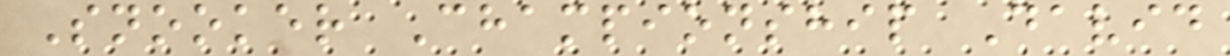Snooker Championship David
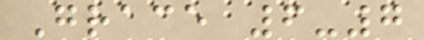Grace 6-7
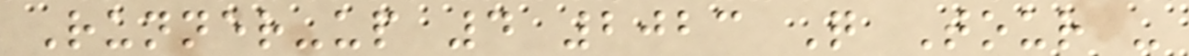Runner-up 4 2023 Q Tour -
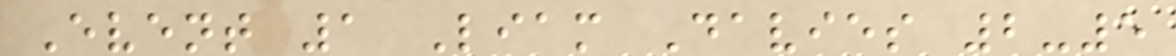Event 1 Liam Davies 2-5
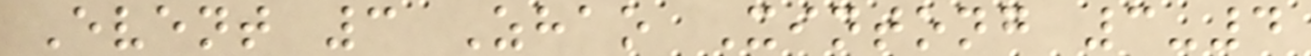Event 3 Zhao Xintong 3-4
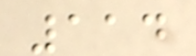114
